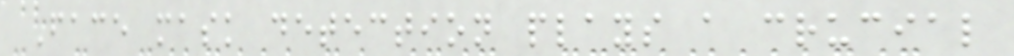Face mask detection plays a crucial
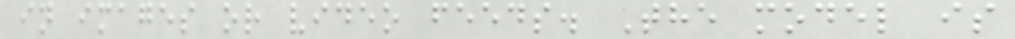in images or video feeds. The model is
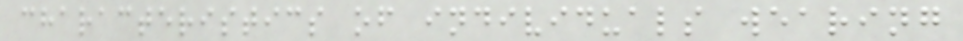characteristics of individuals wearing
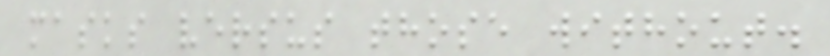masks versus those without.
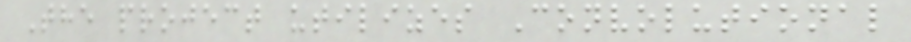The project utilizes Convolutional
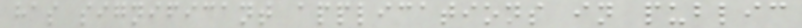has significant applications in public
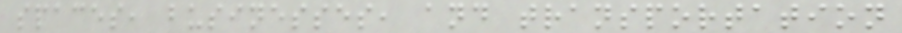spaces, businesses, and transportation
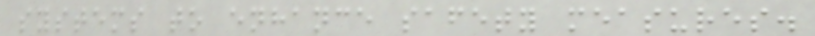systems to enhance safety measures.
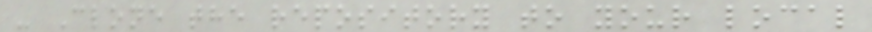- Clone the repository to your local
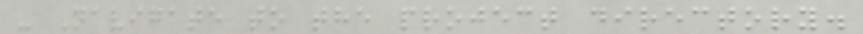- Navigate to the project directory.
